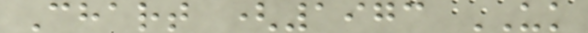Chart (1973 UK
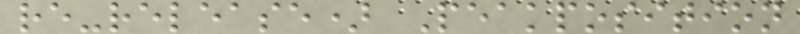re-release) Peakposition
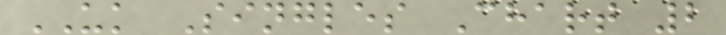UK Singles Chart 2
